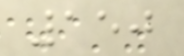150
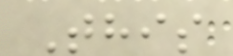This
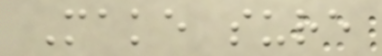Make sure
